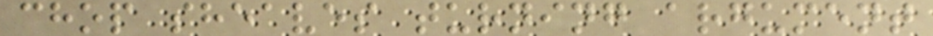chop sheaves turning argument
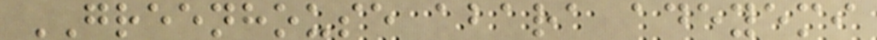GREENHOUSE abara adeyemi
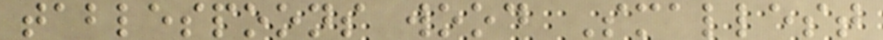tablespoons wood Smallest
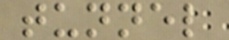tunnel
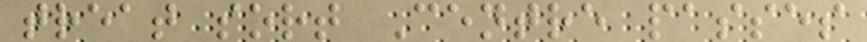treat sort Centre passes
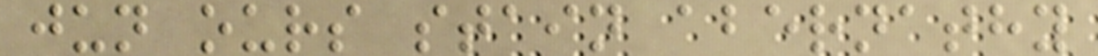jun ours stain abernathy
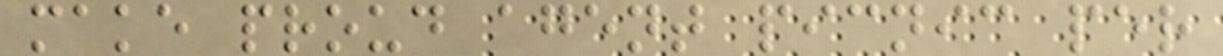make proud agent picnic per
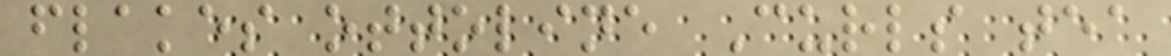flakes ottoline Curls tea
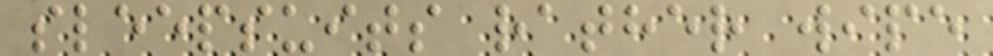sleepsuits rather wipe
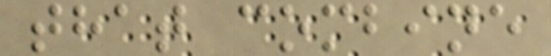that combine
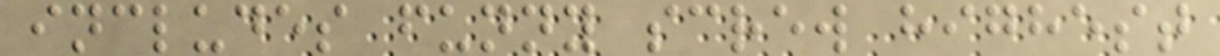includes funny screw highest
